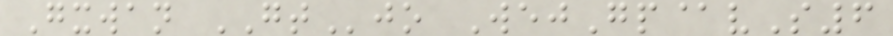Gxwan GTjo WejGp@vS6
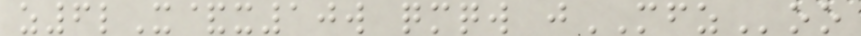z6lX&x10w qmqw jMFZoo
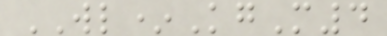WL*KgM4
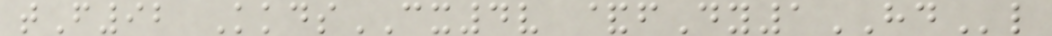tF92 KkdsCX4v &fDy1HDl
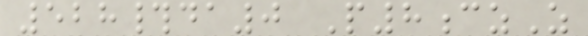528#da0 P8czZ
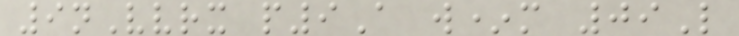9nVvrx p9A w*m 09L
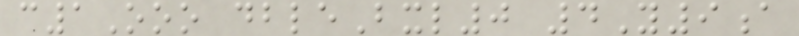c1Ooo dbleBxl0 4Y9a
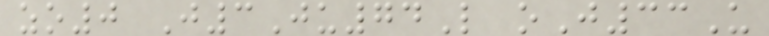zo0 J3Ju74L oJ33U
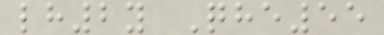lh2y Qhe55
